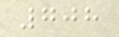708
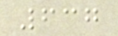637
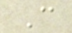C
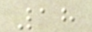18
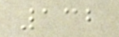132
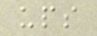ups
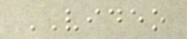VIDEO
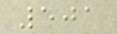501
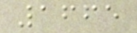1665
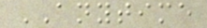ANYTIME
